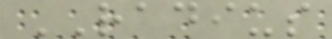RADIUS
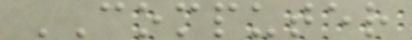COMPUTER
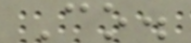Co.
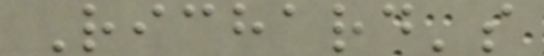Richard's
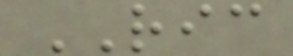RIC
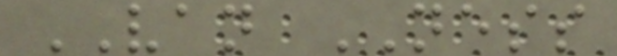VAN NESS
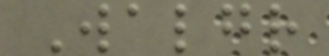Walgr
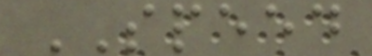SPEED
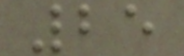25
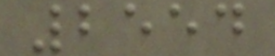2554
